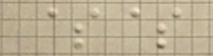$$
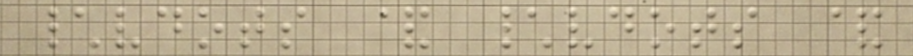\vdots & \vdots &
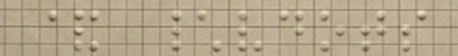& \vdots
